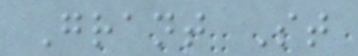Grant St
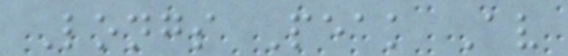Longs Peak Av
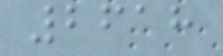2618
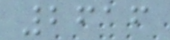2616
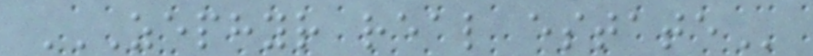ZEPHYR REAL ESTATE
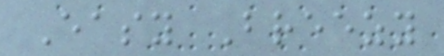Easy Breezy
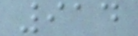914
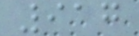917
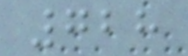728
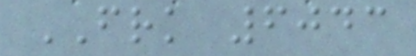FRK 6043
